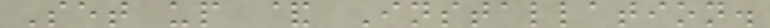Set up & Installation.
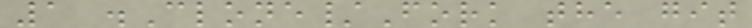1 .Clone/Fork the git
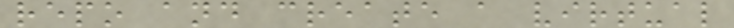repo and create a virtual
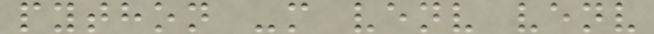python -m venv venv
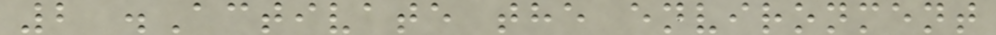2 .Activate the environment
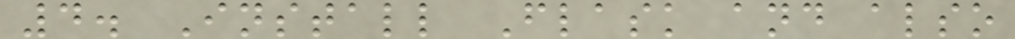4. Install Flask and also
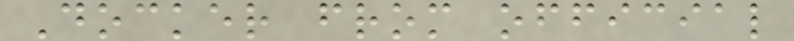Docker from official
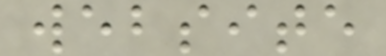website
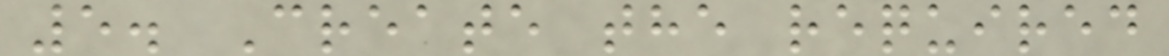5. Create the required
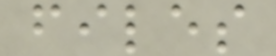files
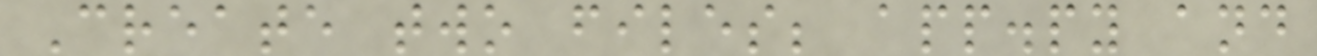Create two files; app.py and
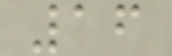16
